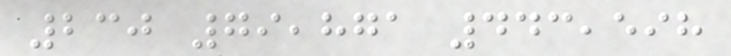230 79,871 443,598
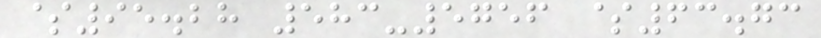$95.28 583-5756 $63.73
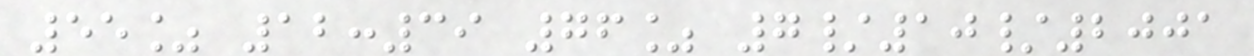55% 12:39 76% 7/10/2001
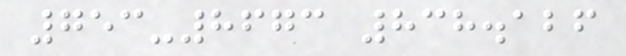753-8673 838.126
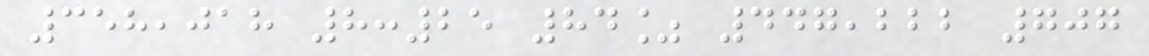358,018 8:25 84% 447,222 707
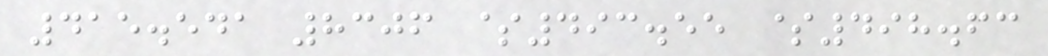415.541 8306 $493.55 $498.63
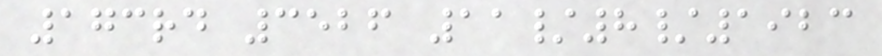173rd 3526 11/8/1923
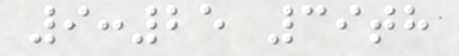9:25 39th
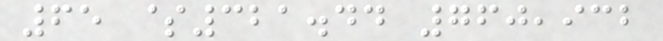65 $321.44 760,932
